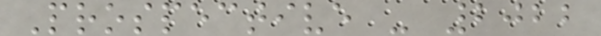Prospective - 2022
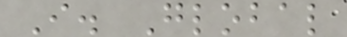I. Global
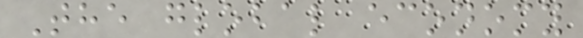The global economy
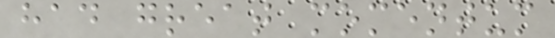had great momentum
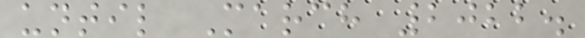until March 2022.
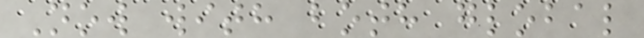Now with both global
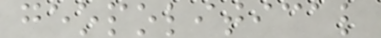geopolitical
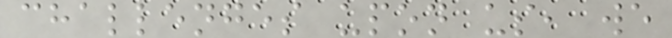challenges upon us, we
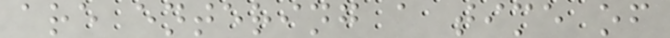are entering a time of
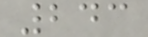243
